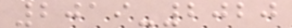2019-2020
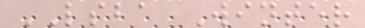LSBA Winter
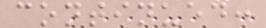continued:
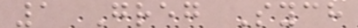1 Greg Sych
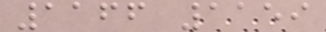1166 1159
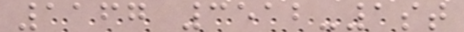1167 3512-1st
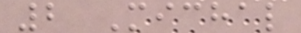2 Michal
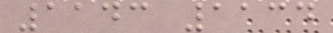1143 1134
